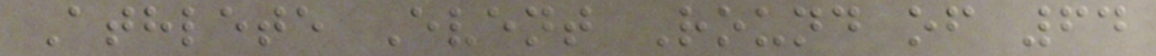Athlete Event Round of 64
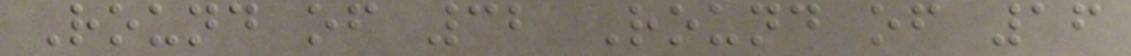Round of 32 Round of 16
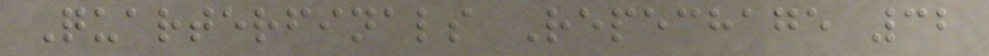Quarterfinals Repechage 32
